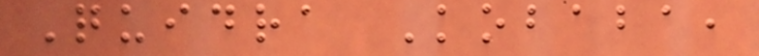Quidra Kobaba,
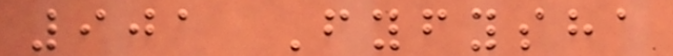901 Fyfysha
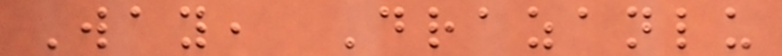Way, Drazanlu
